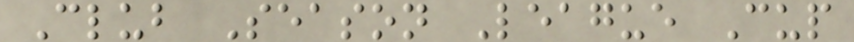Club Season League Cup
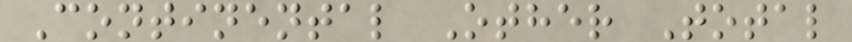Continental Other Total
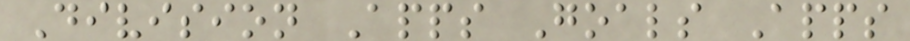Division Apps Goals Apps
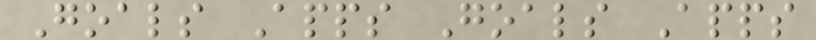Goals Apps Goals Apps
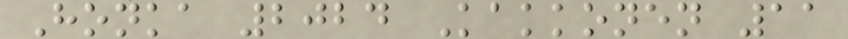Honka 2024 Kakkonen 11
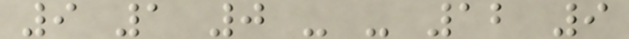9 1 0 - - 12 9
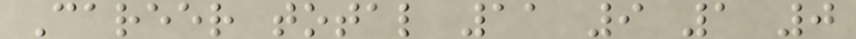Career total 11 9 1 0
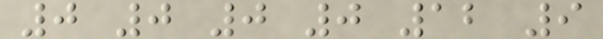0 0 0 0 12 9
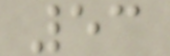53
